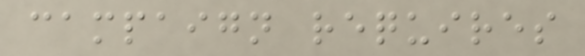campaign requires
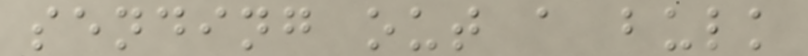sending out a bulk
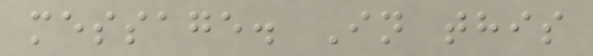message. In this
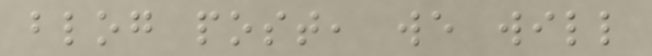blog post, we will
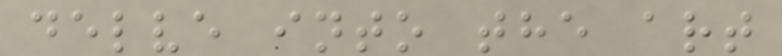delve into the art
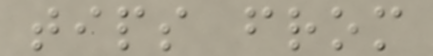tips from
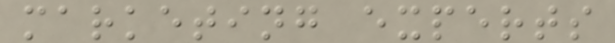marketing experts
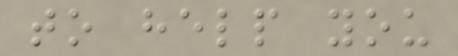to help you
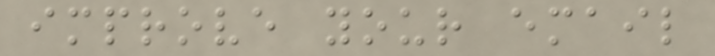improve your email
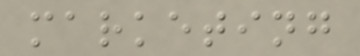marketing
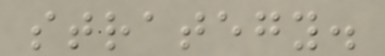strategy.
